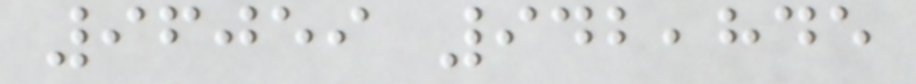96059 942,845
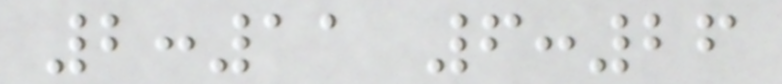2:11 6:26
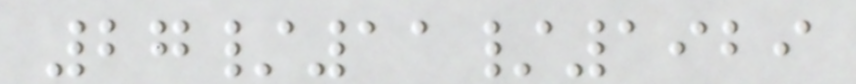27/11/1929
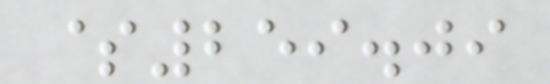$259.09
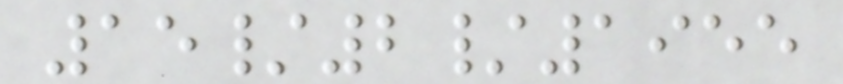15/2/1955
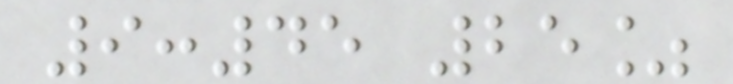9:45 25%
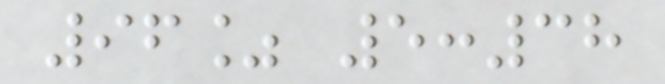96% 5:38
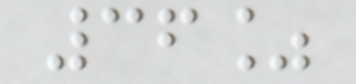36%
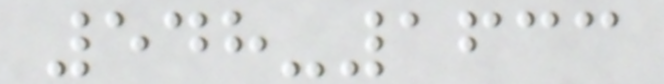548-1633
